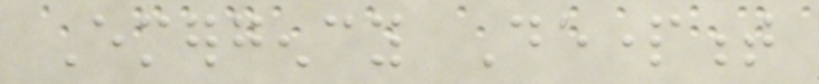Emergency Department
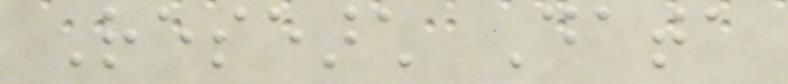Research Data
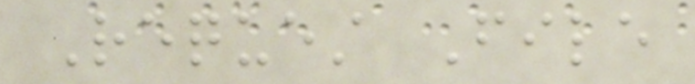Request File
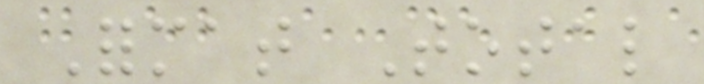Format Total
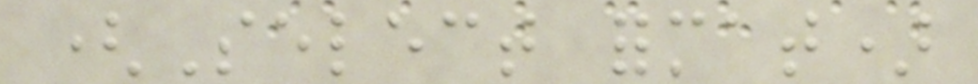(Select format)
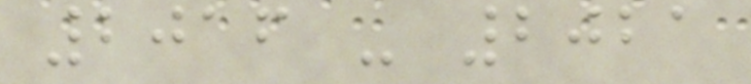2016 - 2021
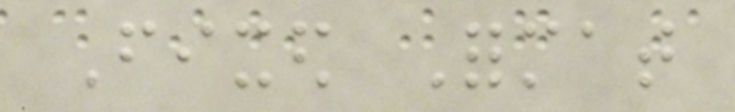Fixed Format
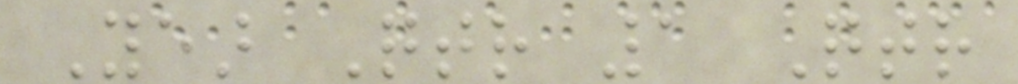Year Qtr 1 Qtr
